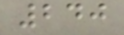240
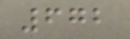672
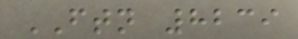FTN 8239
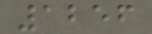1256
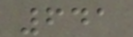641
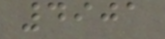4901
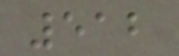512
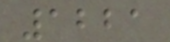1221
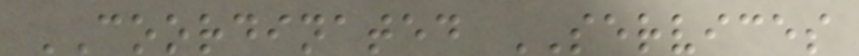COORDINATED SERVICES
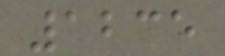1235
